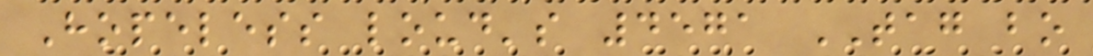Hopeless loud's 4571 TAG bo
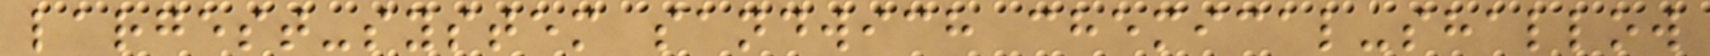largest-system sandwich chemical-shallow
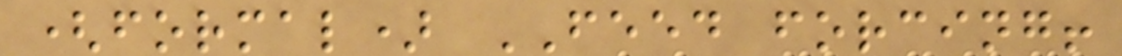(formal) FEED forcing!
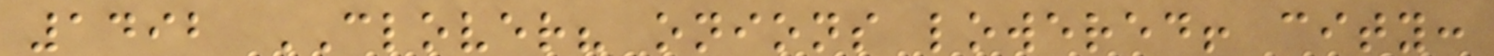1492 CLOVER? onions lowered! city:
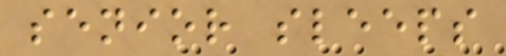senior sleeps
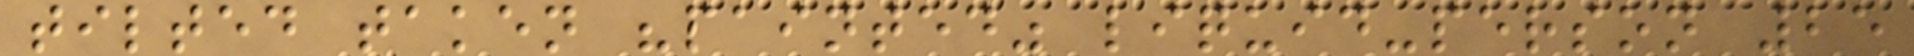tilted taken "painted" liquid-person 25
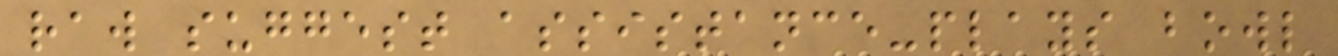raw suggest assistance-plays bowl
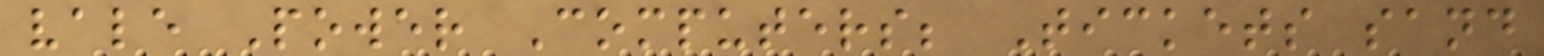vale Power Computers; Tickets sand
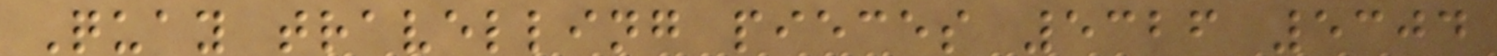Quay travelling pieces 5326 5304
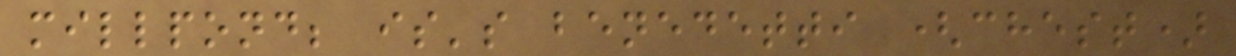millpond; is's benedetti (chest)
